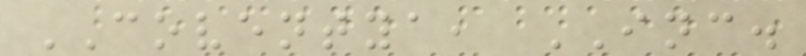COVENTYA, INC.
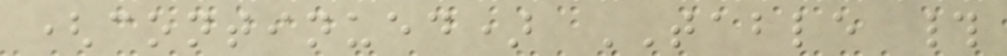(continued) TABLE #
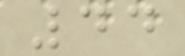44
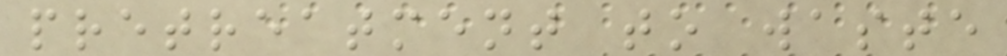pretreatment to waste
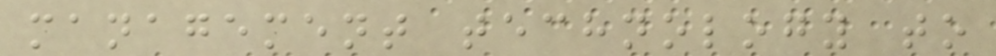management technology to
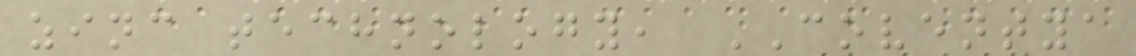zinc technology, COVENTYA
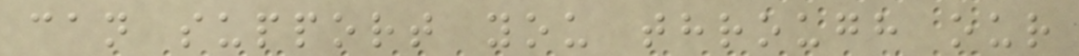can support you through our
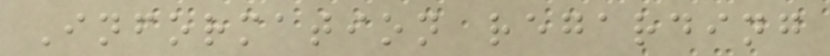Information regarding
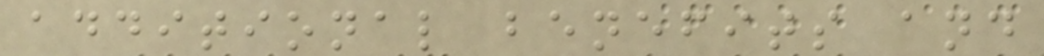additional benefits and
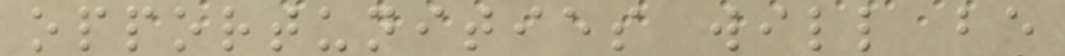opportunities will be
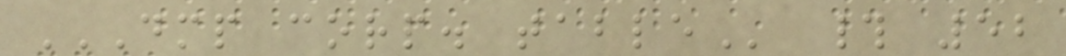DMP CORP. TABLE # 52
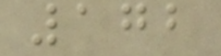172
